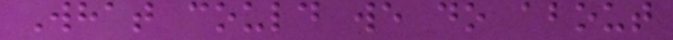What could we do about
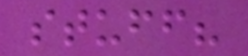stuff?
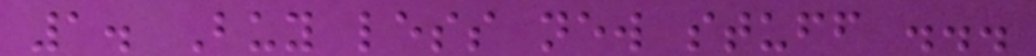1. Buy less new stuff ...
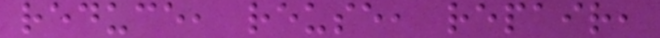reduce, reuse, repair,
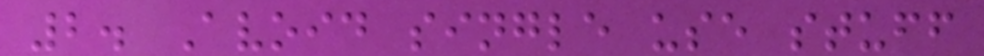2. Avoid single use stuff
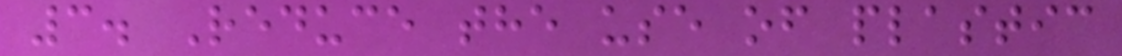3. Reduce the use of plastic
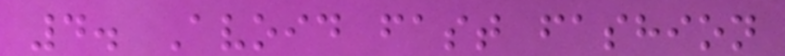4. Avoid fast fashion
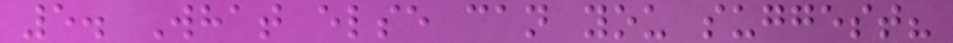5. What else can you suggest?
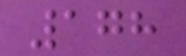178
